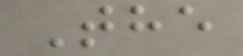The
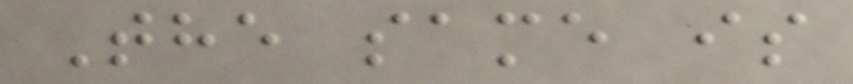The same is
